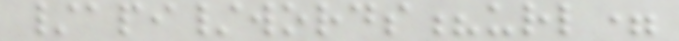/api/words?url=
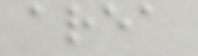area
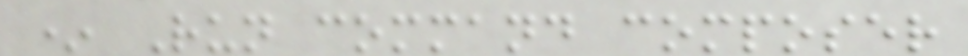* Run command composer
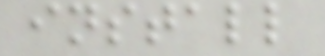install
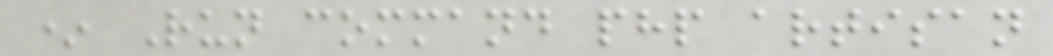* Run command php artisan
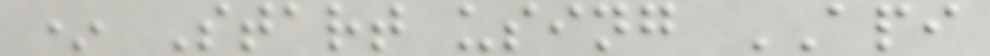* Start using API
